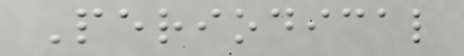Periodical
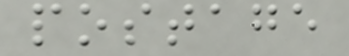postage
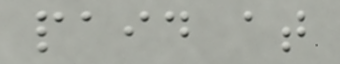paid at
